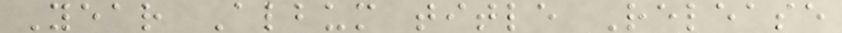Year Album title Release
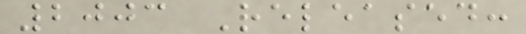2003 Released:
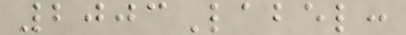2003Label:
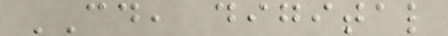CD, digital
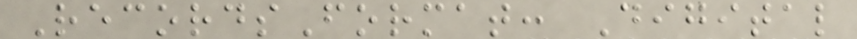RecordsFormat: Digital
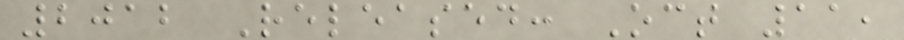2012 Released: Oct 11,
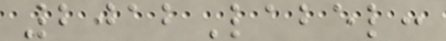2012Label:
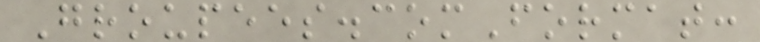Groupees.comFormat:
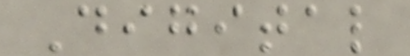Digital
